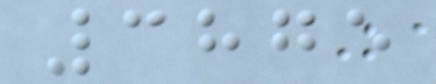3875
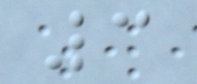3
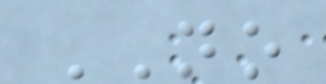NO
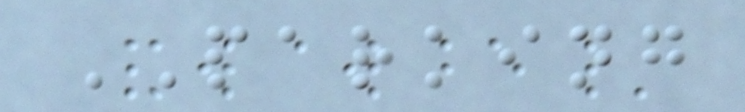PARKING
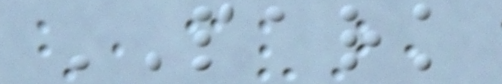PARK
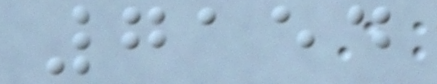7154
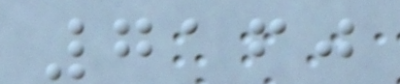7160
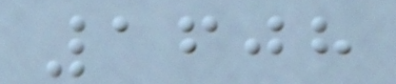1608
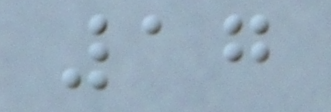17
